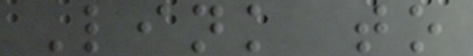Link to
